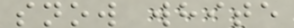snow white
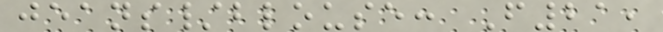jeans/blouse: F21,
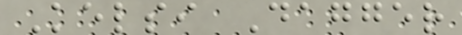Kelsi Dagger
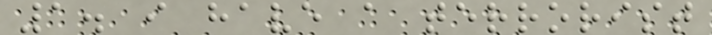1. i have a terrorist
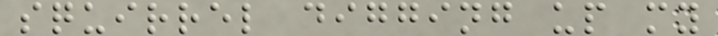squirrel digging up my
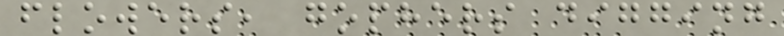flowers, gophers digging
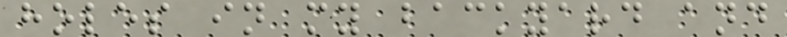holes in my backyard and
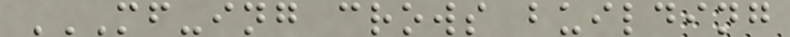MF-ING CROWS BUILDING
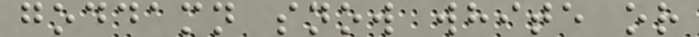goddamn snow white or
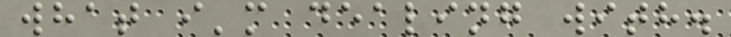what i'm dealing with.
